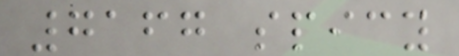7167 spicy
